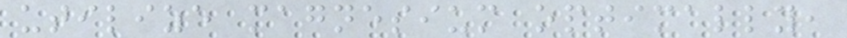utilize magnesium optimally,
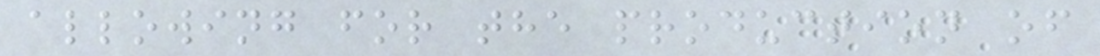allowing for the production of
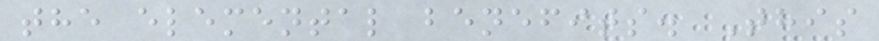the elemental benefits. This
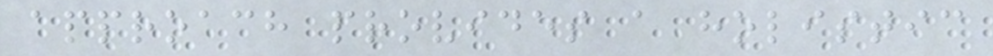approach provides a holistic
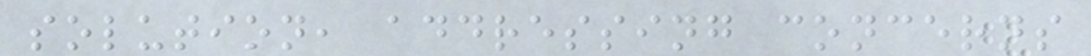solution, addressing concerns
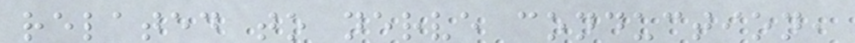related to nerve conduction,
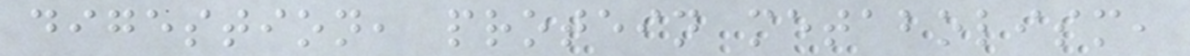digestion, protein metabolism,
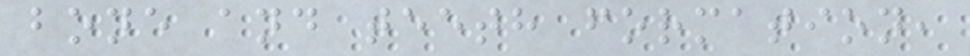bone and teeth formation,
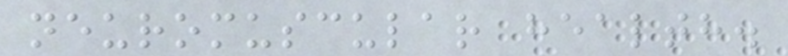neuromuscular health.
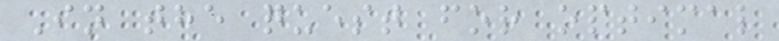In the quest for optimal
